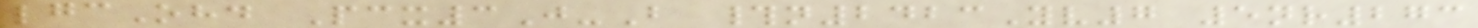lgcOhd Pcx3J-B #n2423Yv7 5nr273
